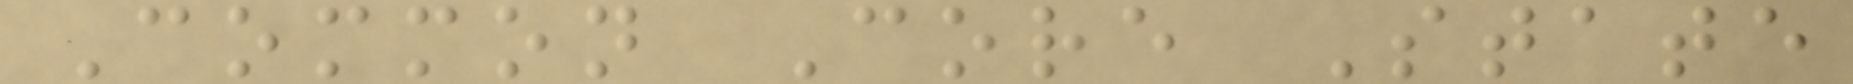Common Core State
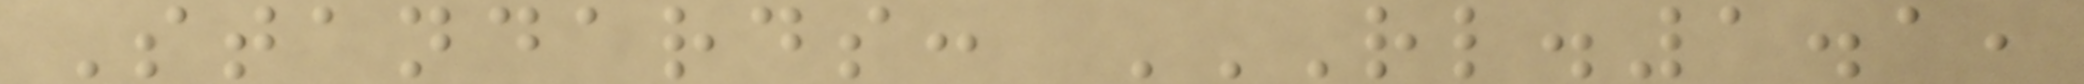Standards: RL.1.1,
